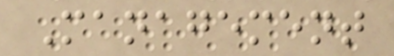Management
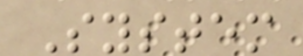System
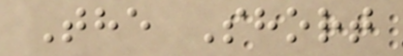The Short
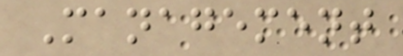Management
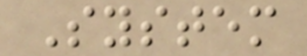System
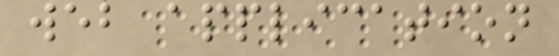web application
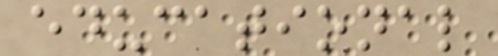educational
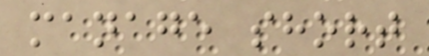manage short
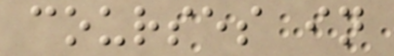courses in
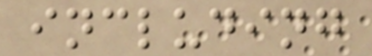including
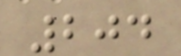204
